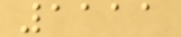1111
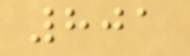801
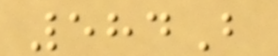584B
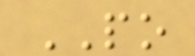PO
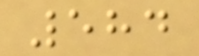584
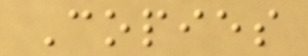Copies
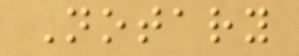Notary
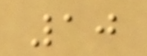10
